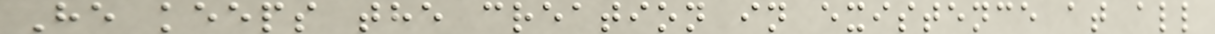He keeps the creation in existence at all
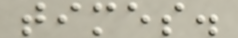times.
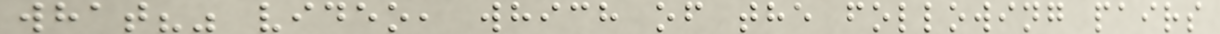what?" video, which of the following pairs
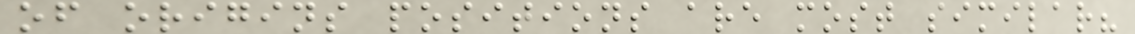of origins positions are most similar?
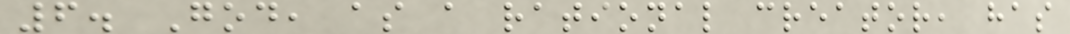6. God, as a rational creator, has
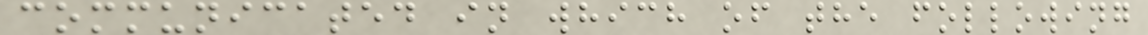communicated in which of the following
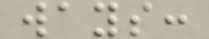ways:
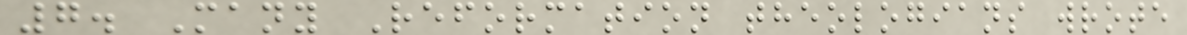7. Many Reformation theologians wrote
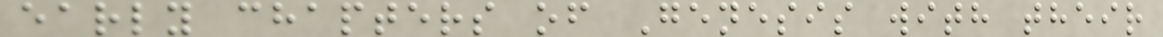early chapters of Genesis with their
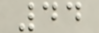44
